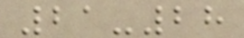21-28
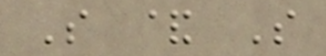S & S
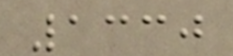1330
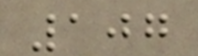107
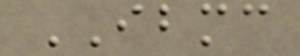IBMC
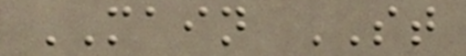MAIN ST
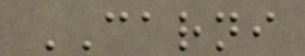CARNI
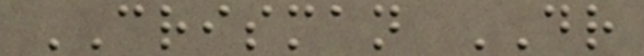CRISMAN DR
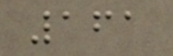161
